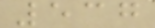537
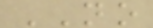NO
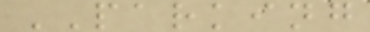PARKING
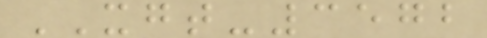XGT-3572
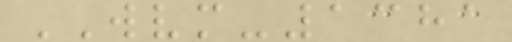WVM-1381
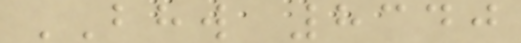BHW 8340
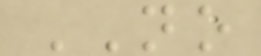NO
